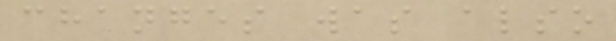changes was also
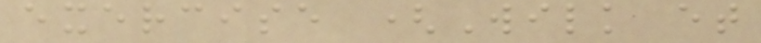exercise (Wilk et
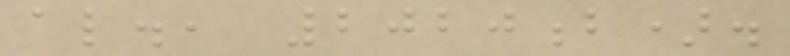al., 2020b).
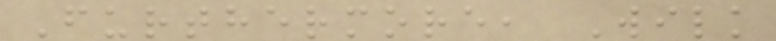Furthermore, Wilk
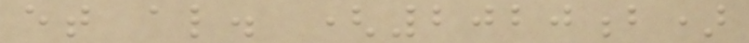et al. (2020b)
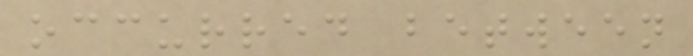occurred between
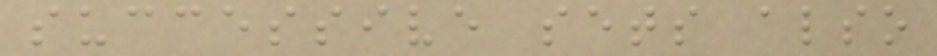successive sets also
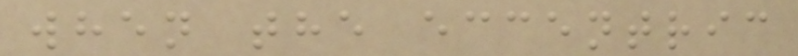when the eccentric
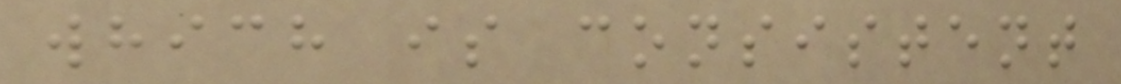which is consistent
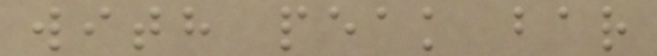with peak bar
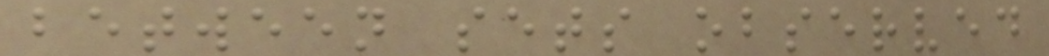between sets observed
